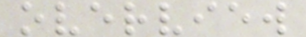overview
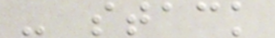- stack
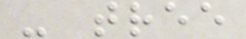- tree
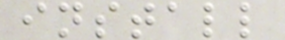install
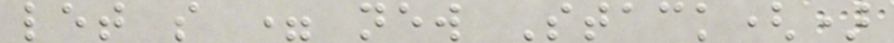let s = new Stack()
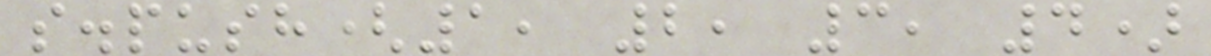s.push(1, 2, 3, 4)
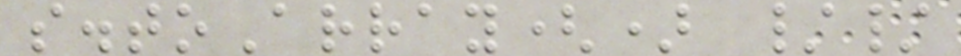s.toArray() //
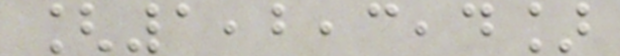[1,2,3,4]
